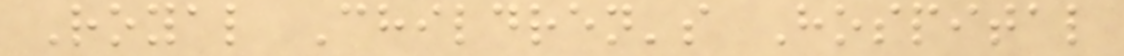Royal Children's Hospital
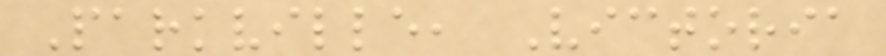Parkville, Victoria
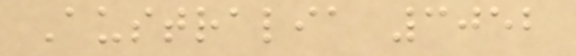Australia 3052
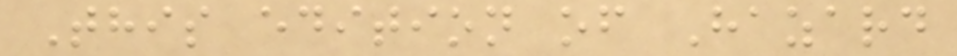This edition of Hazard
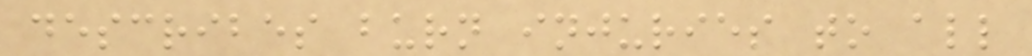describes burn injuries to all
